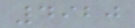4920
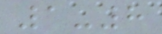1-8
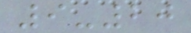9-20
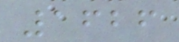1626
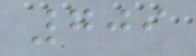709
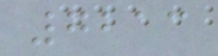7213
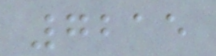7215
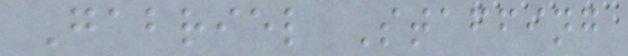Gabriel Staffing
